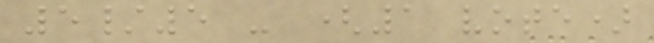5/5 - (1 vote)
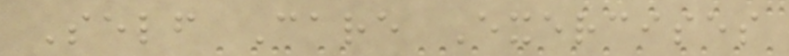Self Care Exercises
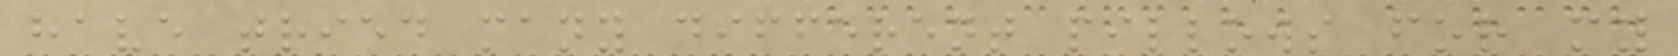have tried many different pillows for my
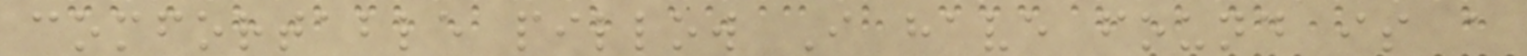comfortable pillow I have found is a
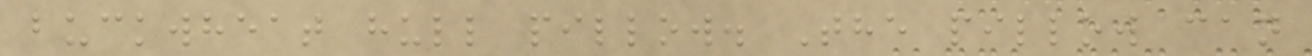buckwheat hull pillow. The pillow can
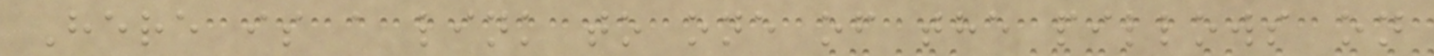Here is a link to one of the pillows on
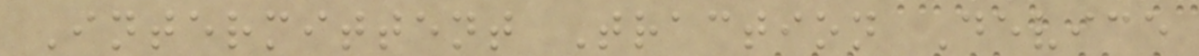Intermittent Traction Device
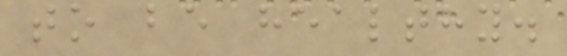to be healthy.
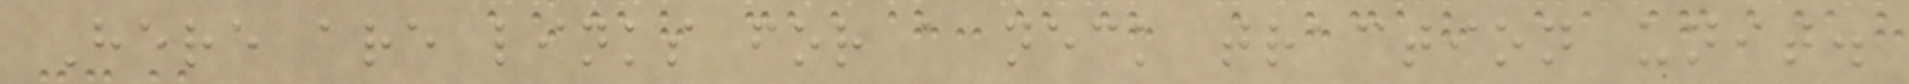Here are links for a neck traction unit.
